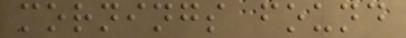mornings found
